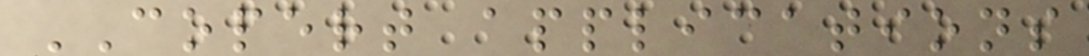COPERT applications
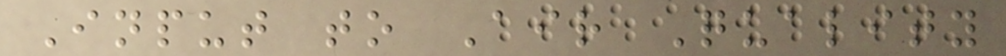Input to Air Quality
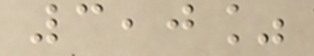3,0%
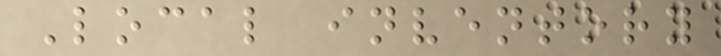Local inventory
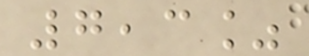7,3%
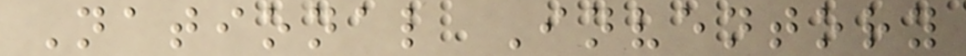National Inventory
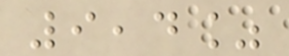9,4%
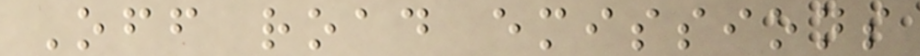Off road emissions
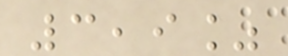3,9%
